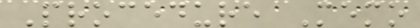Procedure Memo
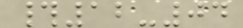#12-04
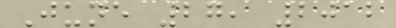June 27, 2012
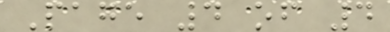Page 4 of 4
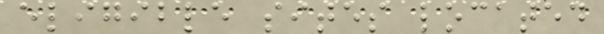eligible sites located
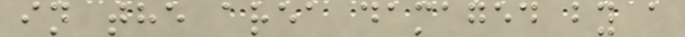in the area damaged by a
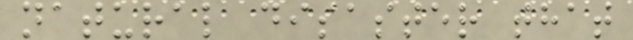natural disaster that
